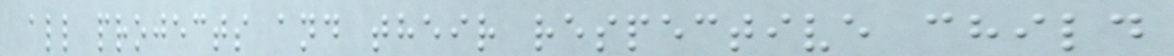all projects and their respective child
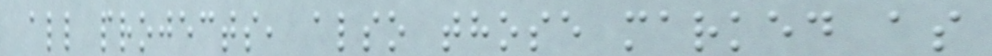all projects, also those marked as
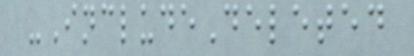-IncludeDeleted
